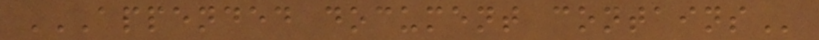APPENDED DOCUMENT CONTAINS
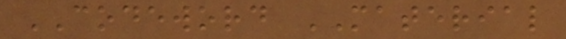CODEWORD MATERIAL
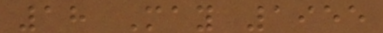18 May 1955
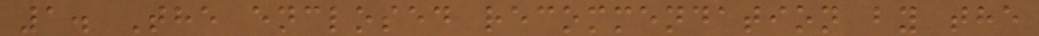1. The enclosed recommendation by the
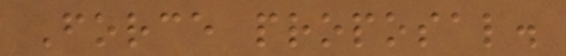Force proposal.
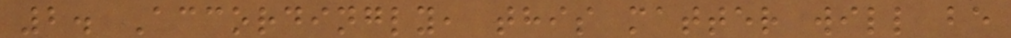2. Accordingly, this matter will be
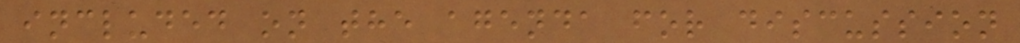included on the agenda for discussion
